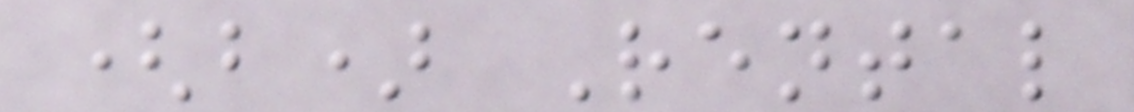(b) Rental
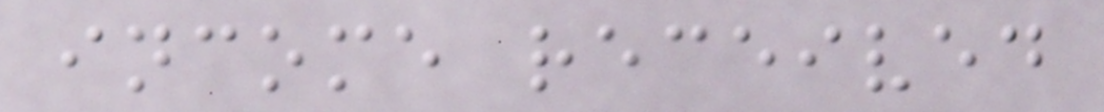income received
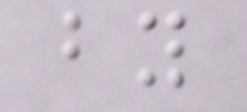by
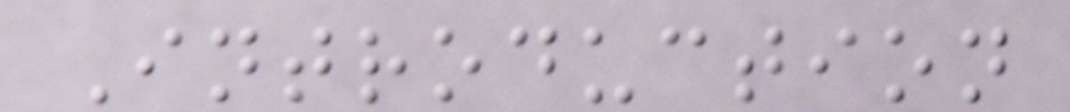Introduction
